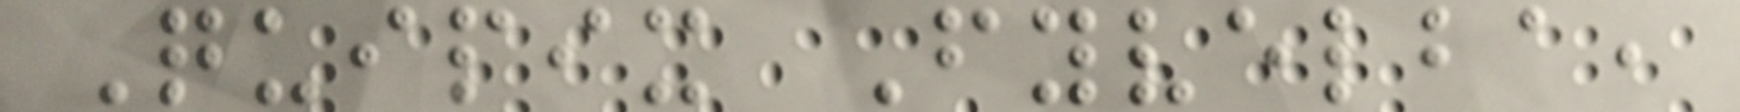Quipix Fyvelba,
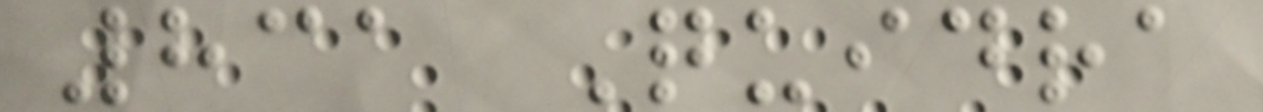831 Quidra
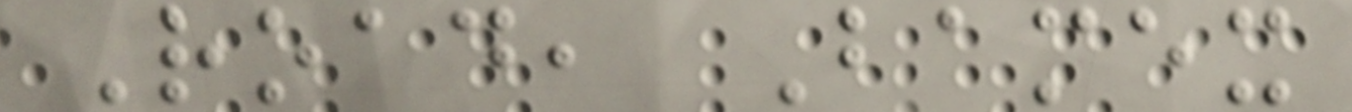Road, Bamex
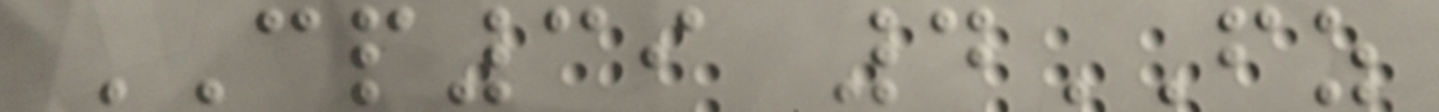CP39 4FZ
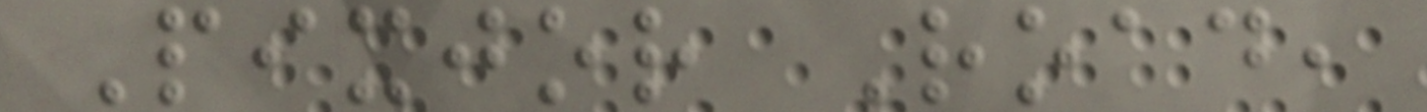Pixjor Road,
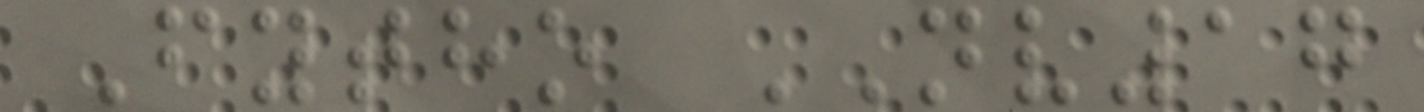Fytho NV17
